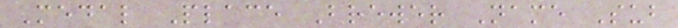Medal Place Brewer Name Sub
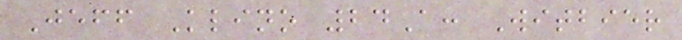Jeff Klino 24A: Witbier
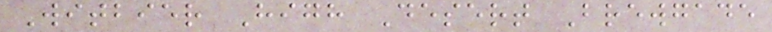Witbier High Desert Brewgade
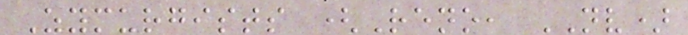Zymurgists (Reno, NV)
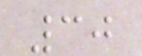30
